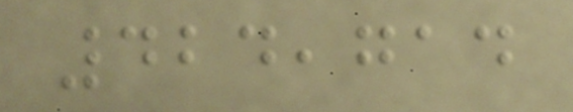424,714
